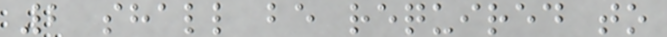2 shall be required to
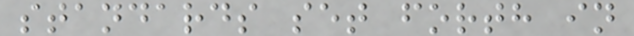standards set forth in
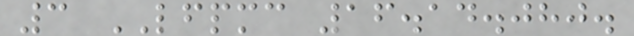3 LFPMC 16.14.080.
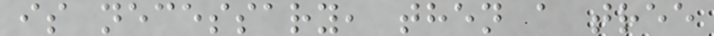is necessary, then a tree
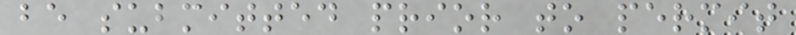be submitted prior to permit
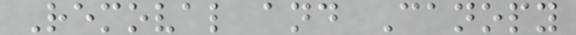Removal and Canopy
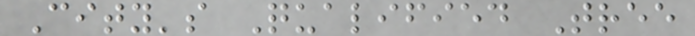City's Qualified Tree
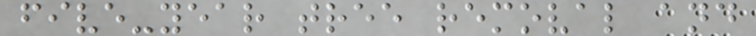five-year tree removal and
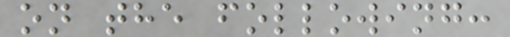on the following:
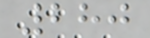280
